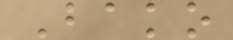Bako
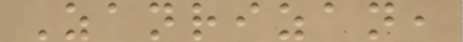Zanrizan,
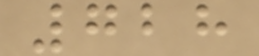728
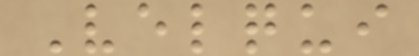Velqui
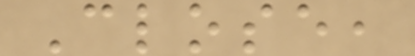Close,
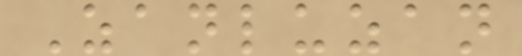Zanluzan
